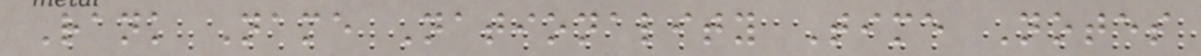Rank Name Nationality Time Notes
